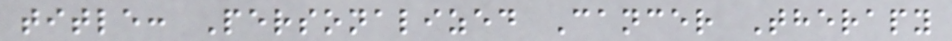title: Personalized Cancer Therapy
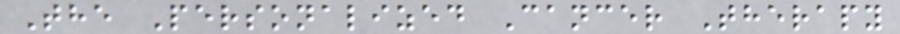The Personalized Cancer Therapy
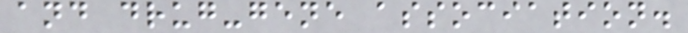and drug-gene association.
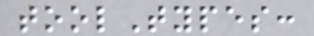toolTypes:
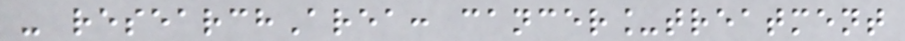- researchArea: cancer_treatment
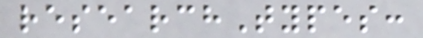researchTypes:
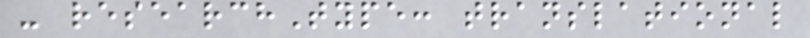- researchType: translational
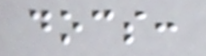docs:
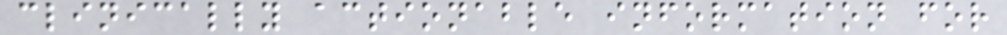clinically actionable information for
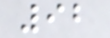92
